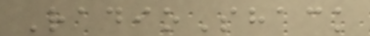RadioShack
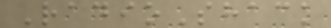RadioShack
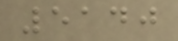5140
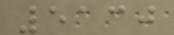5130
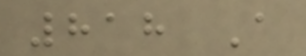818 A
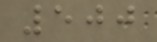500
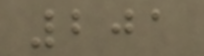201
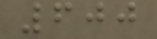600
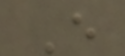E
